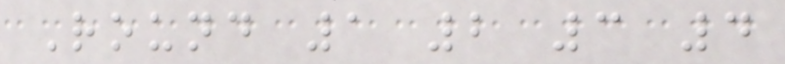Round 1 2 3 4
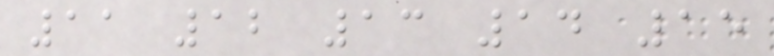11 12 13 14 15
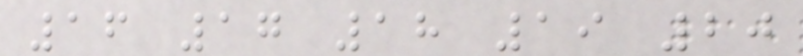16 17 18 19 20
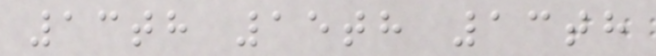13th 15th 13th
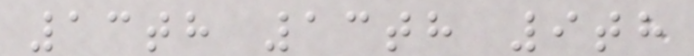13th 13th 9th
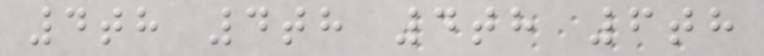4th 4th 4th 6th
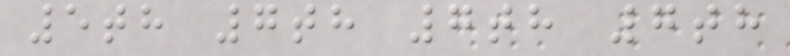5th 7th 7th 7th
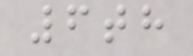6th
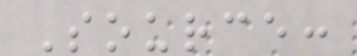Source:
